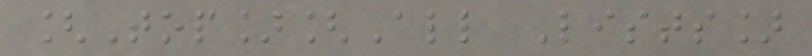[Top][All Lists]
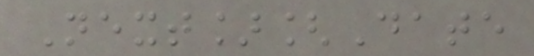Next][Date
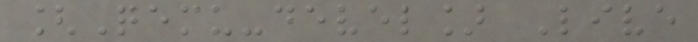[Qemu-devel] Live
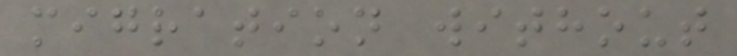migration without
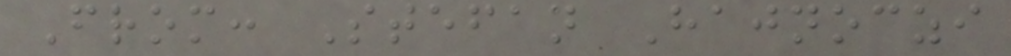From: Stefan Hajnoczi
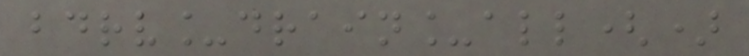bdrv_drain_all()
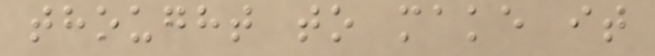thought to make it
